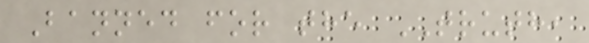Banned for the TRUTH,
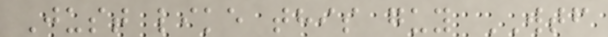Just like this guy WTF
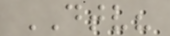DTV?
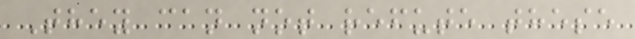They can not refute these
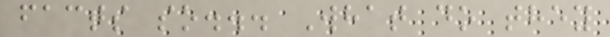facts so... What do they
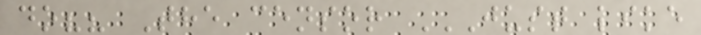do?? The censor JUST LIKE
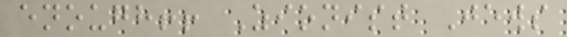enough!! Zionist Jews
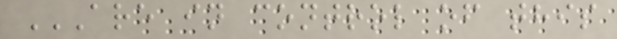ARE IN CONTROL OF THIS
